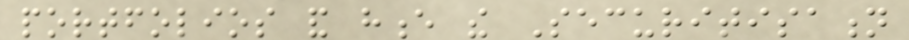portfolios and hence the Securitisation
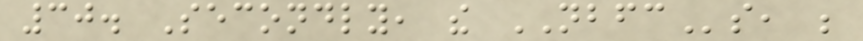30. Secondly, the NBFCs, be
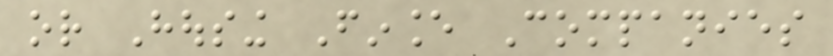or Housing Finance Companies
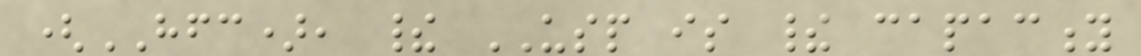(HFC), their USP is their capacity
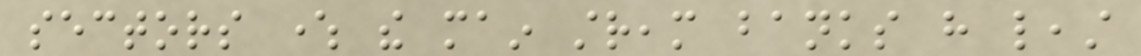sectors where the main stream banks have least
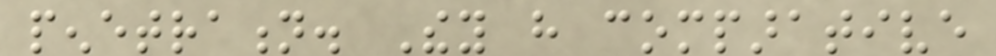penetration. They have comparative
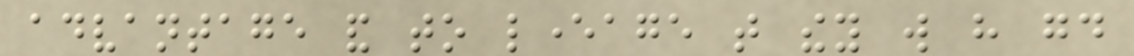advantage and to leverage that they will have good
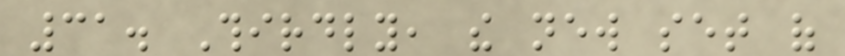31. Thirdly, the new set of
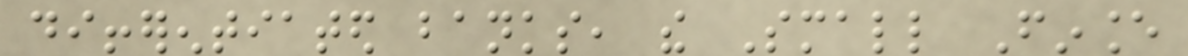differentiated banks, the Small Finance
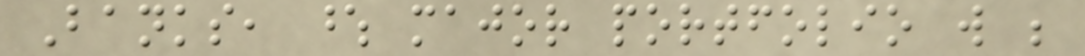Banks, whose major portfolio will be
